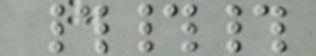###
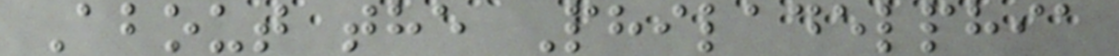About the Philadelphia
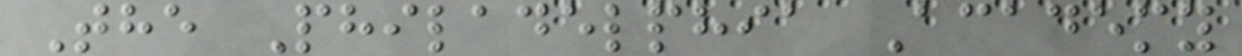The Philadelphia Academy
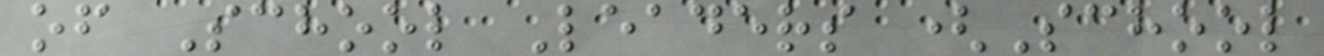of School Leaders (School
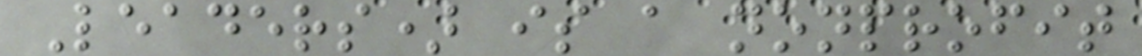Leaders) is a nonprofit
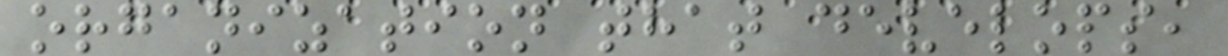organization that develops,
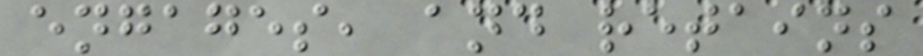engages, and retains
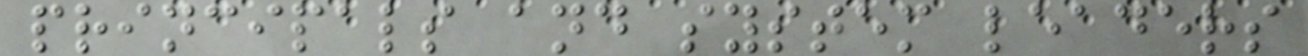principals and system leaders
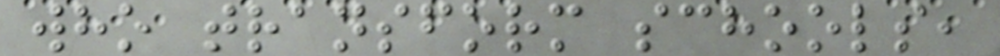who transform schools,
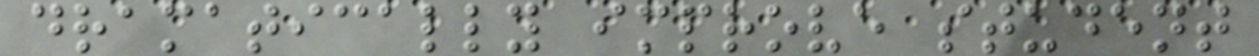dramatically improve student
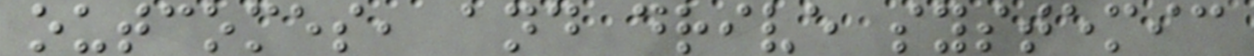outcomes, and drive systemic
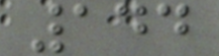144
